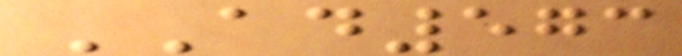AD573
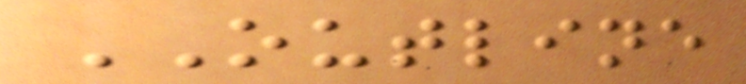OUTLINE
